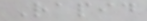Rapid
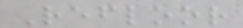Refloor
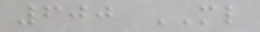600 ML
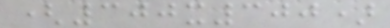(300x300)
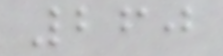260
